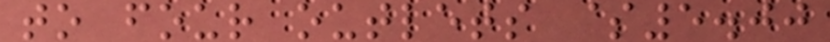to four outlets $5.00
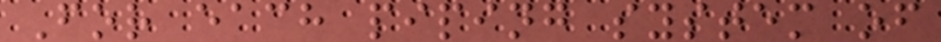For each piping system of
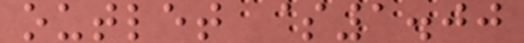outlet $1.00
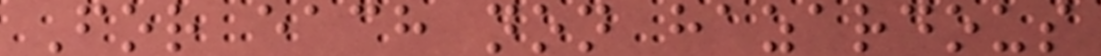For each non hazardous
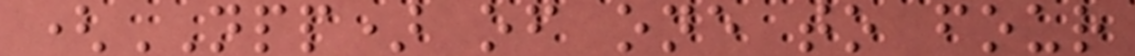(NPP) of one to four
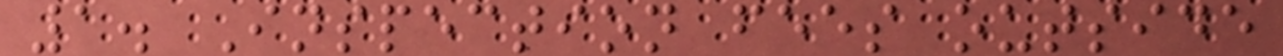1. Inspection fees outside
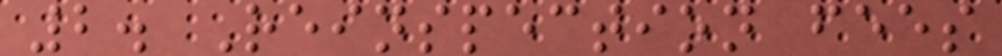2. Reinspection fees
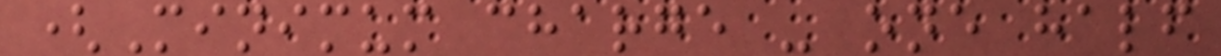(Minimum charge - one half
